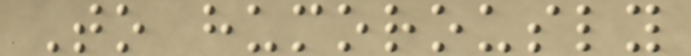To humorously
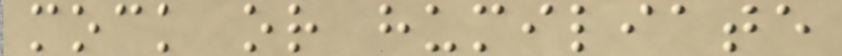mock or humiliate
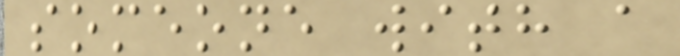someone with a
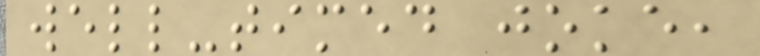well-timed joke,
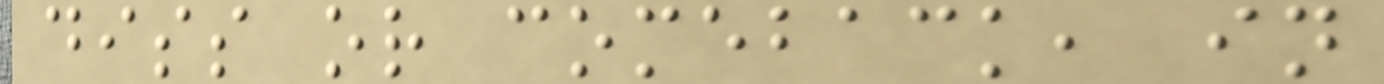diss or comeback, in
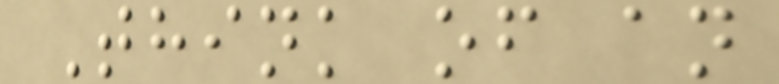Think of an
